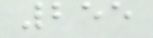255
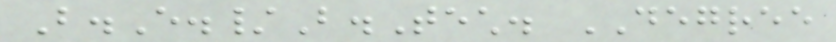B.E./B.Tech. DEGREE
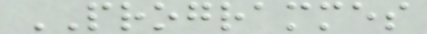PROGRAMMES
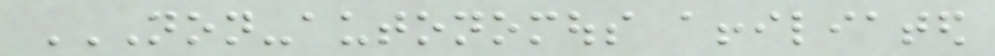NON-AUTONOMOUS AFFILIATED
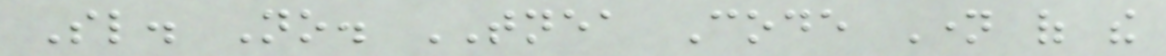Sl. No. TNEA Code Name of the
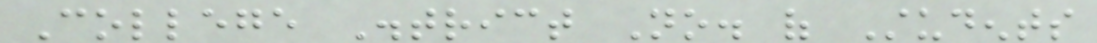College District No. of Students
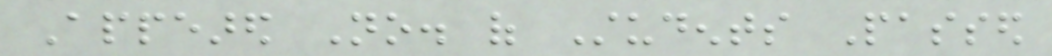Appeared No. of Students Passed
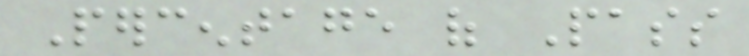Percentage of Pass
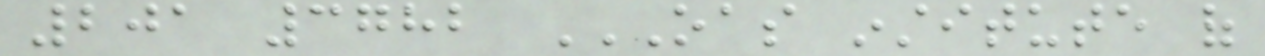201 3782 OAS INSTITUTE OF
